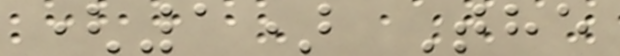(1) The
